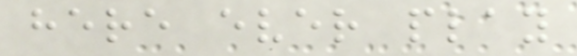here ever play
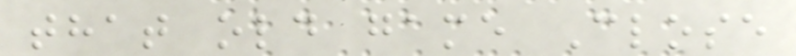that old game Close
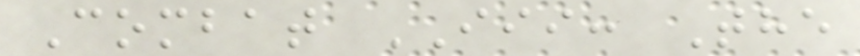Combat III: The
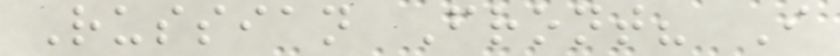Russian Front? I
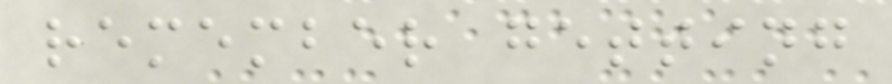remember getting
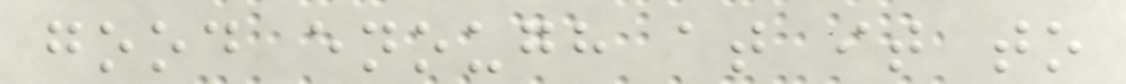good enough at it to
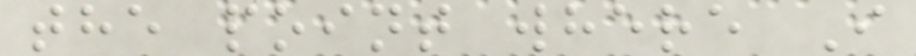the point where I
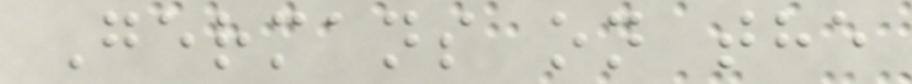Germans on the
